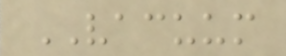VACUUM
